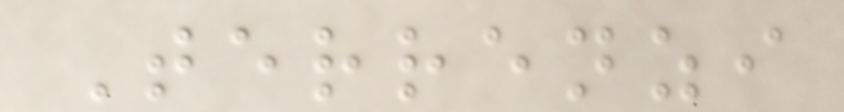Terrenzi
